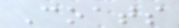Coats
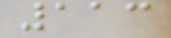113
